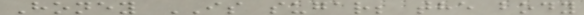Honey IS sugar; the body
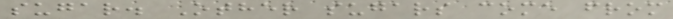sugar. Other sugars come from
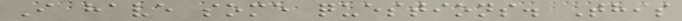I have some questions. This
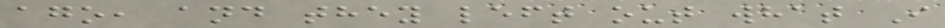ago, and they left out what I
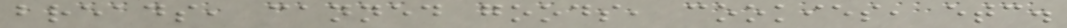breads, canned goods, cookies, etc.
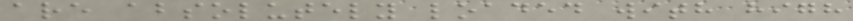are absolutely loaded with high
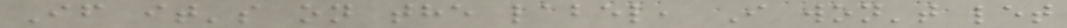If it's on the label, I won't let
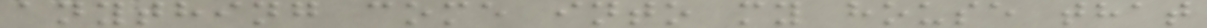anything come into my house that
